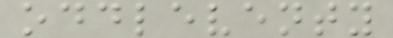oddleventy
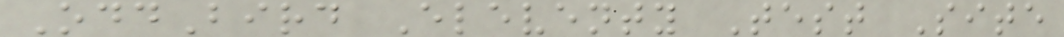OddBird Eleventy Test Site
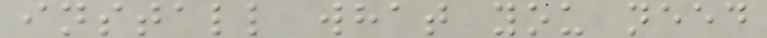install what you need
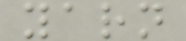yarn
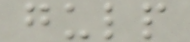gulp
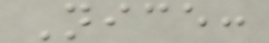Nice:
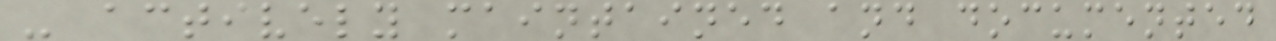- actively maintained and documented
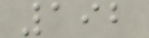192
